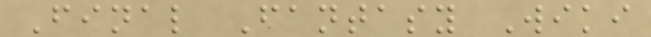Final Fantasy Wiki
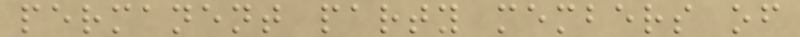permanent party members of
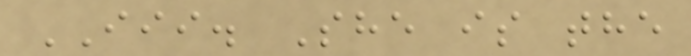III. She is the
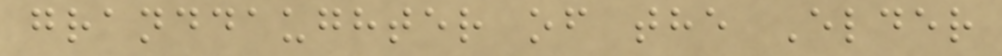granddaughter of the Elder
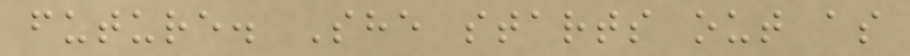future. She starts out as
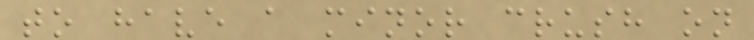to have a minor crush on
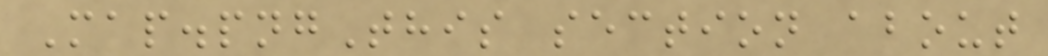Map.pngThis section about
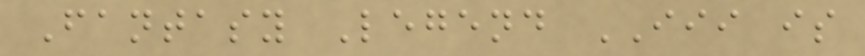Fantasy Legend III is
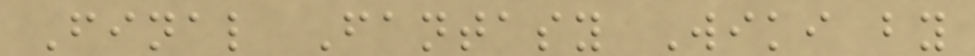Final Fantasy Wiki by
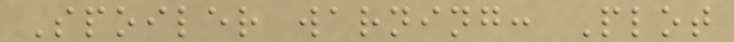Spoiler warning: Plot
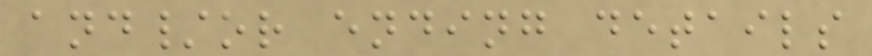and/or ending details
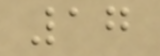17
